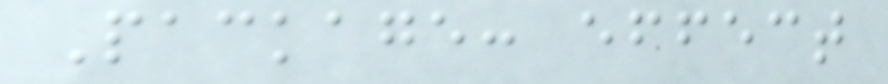Package: effect
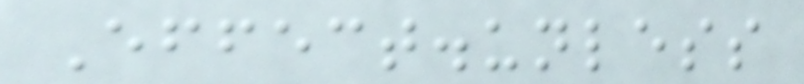Effect.unless
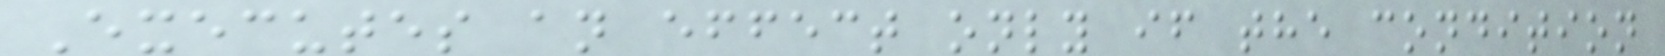Executes an effect only if the condition
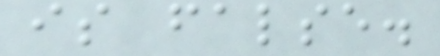is false.
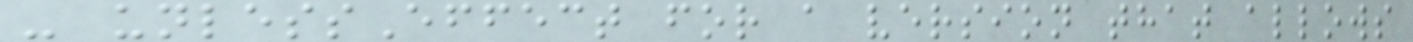- unlessEffect for a version that allows
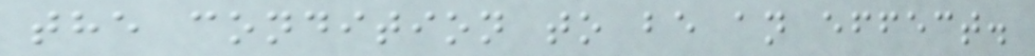the condition to be an effect.
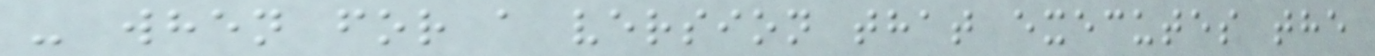- when for a version that executes the
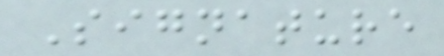Signature
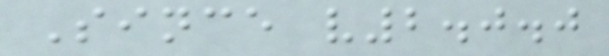Since v2.0.0
